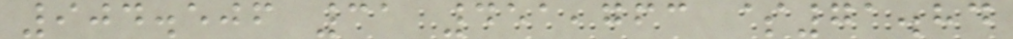904.506 31 451,763 $71.84
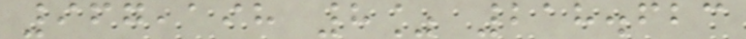967,198 8% 218.623
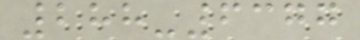288-6377
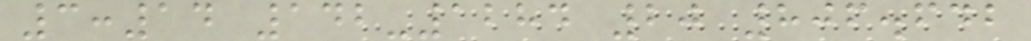3:14 142-1284 20 806.642
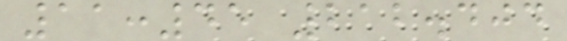11:45 212.404
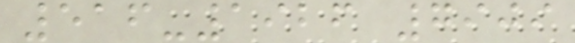516-1926 7909
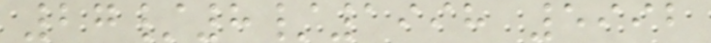27/8/1998 5992
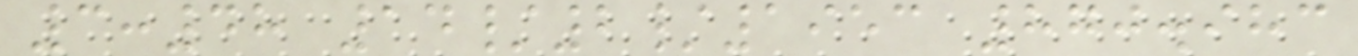3:48 14/2/1953 870.983
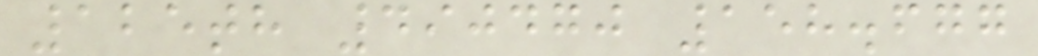125th 490470 158.677
